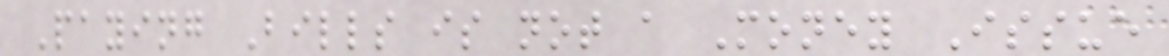Paying Bills is not a Money Issue
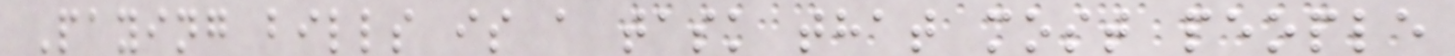Paying bills is a task that most people
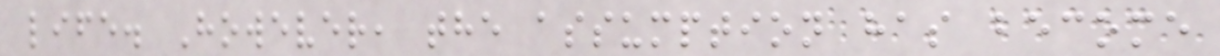life. However, the assumption has become
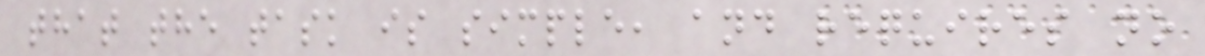that the task is simple, and requires no
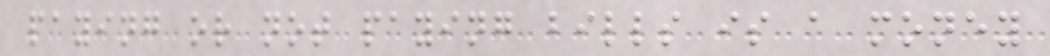paying or not paying bills is a money
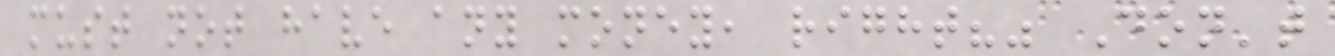must not have any money, right?" Don't
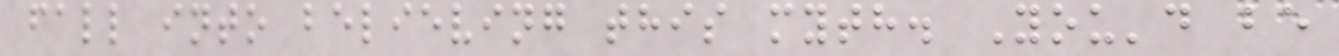fall into believing this myth. You'd be
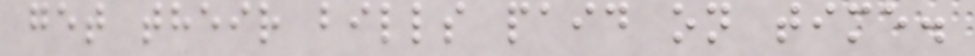get their bills paid on time.
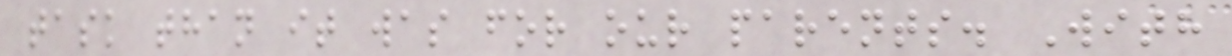task than it was for our parents. With
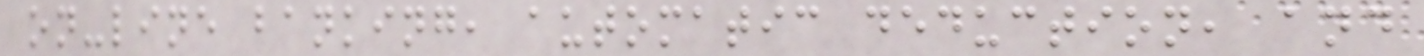on-line banking, automatic deduction, and
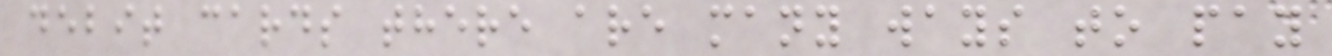debit cards there are many ways to pay
